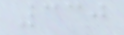330
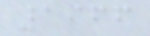1966
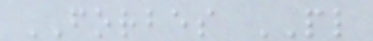FORBES PL
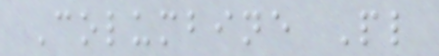Columbine Pl
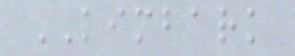KIMBARK
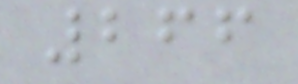266
